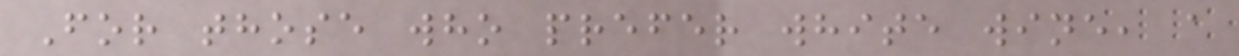For those who prefer white wine, a
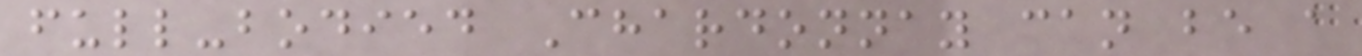full-bodied Chardonnay can be a
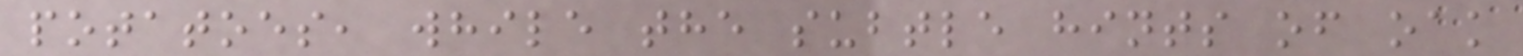potatoes, while the subtle hints of oak
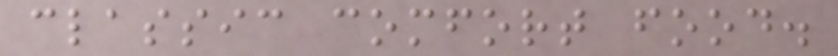classic comfort food.
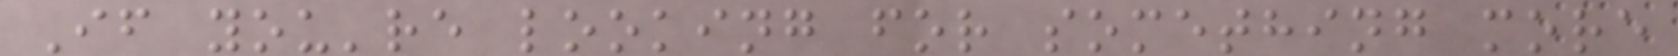If you're looking for something more
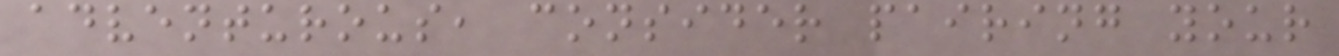adventurous, consider pairing your
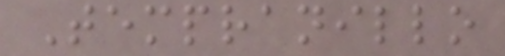Tempranillo
